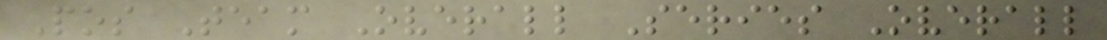Pos Team Overall Series Overall
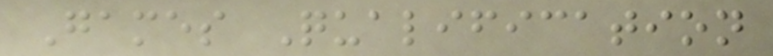Games Qualification
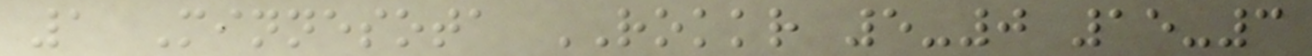1 Minnesota ROKKR 5-0 15-3
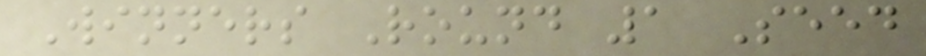Winners Round 1 Seed
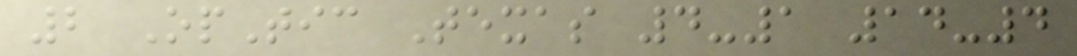2 OpTic Texas 4-1 14-4
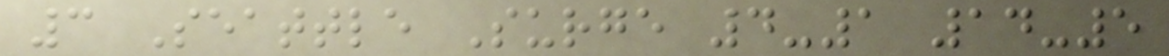3 Seattle Surge 4-1 14-5
